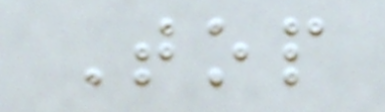Top
